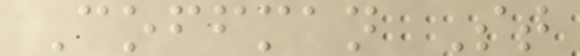Coffman St
